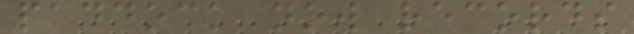paddock now records
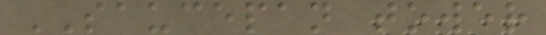SAUCEPAN tower
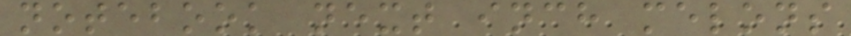notebook next inch melons
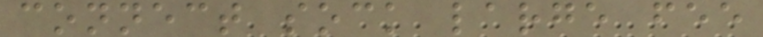connect sock large fee
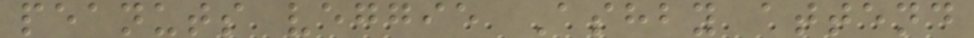peanuts veggie Ashby attend
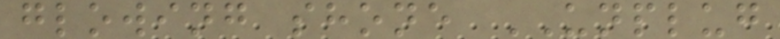glowing shone UNPLUG
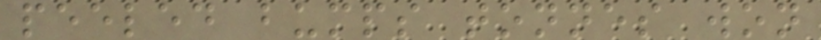peeled bumps tonnes won
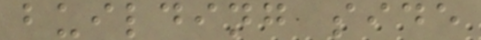building side
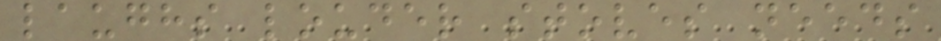laughs louder stoves needs
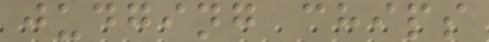judging chips
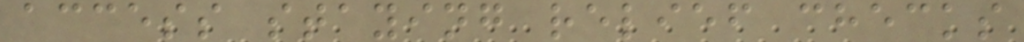access staying relief checks
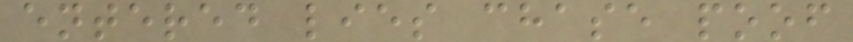entered lies chase poof
